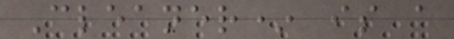Cleaner* is a
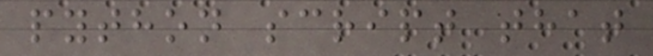python script that
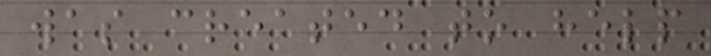was created to help
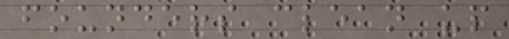founders clean up
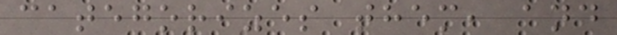categorizes them, and
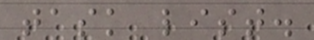task list.
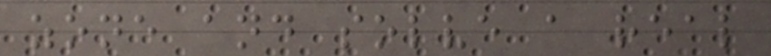zone and solve a real
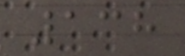138
